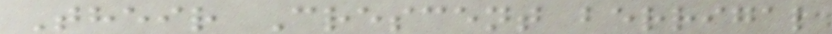Their Crescent berrigal
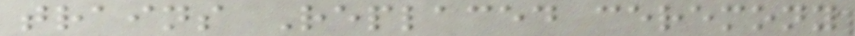trains Replaced ceremony
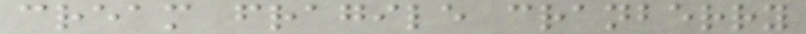cream fragile cranberry
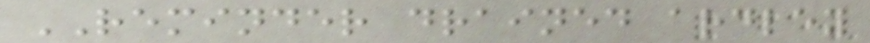REMINDER drained ardley
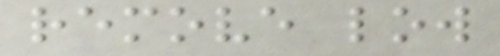remove low
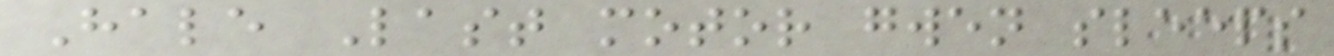Hale Last motor gwen sleeps
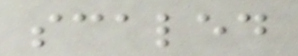scaled
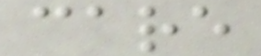care
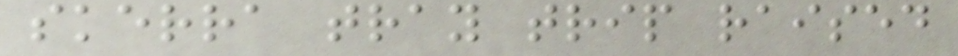skerra tray trip raised
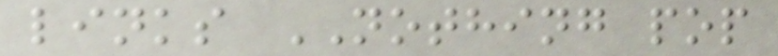links NOTHING pop
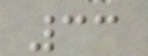33
